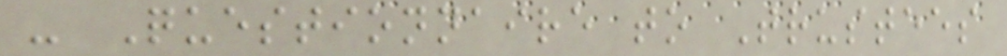- Questionnaire to Trustees
